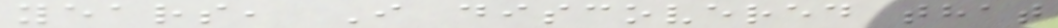years, I discovered that
